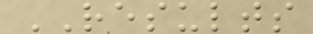RESULTS
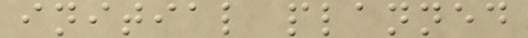initial planned
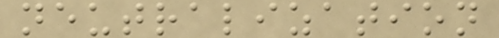neutralization
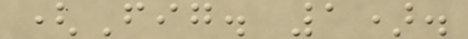(Fig. 1).
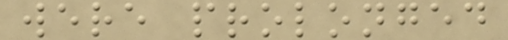were prolonged
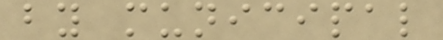by municipal
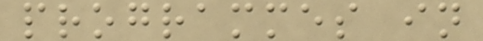programmes in
